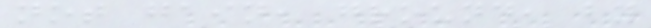not gain, ground, by
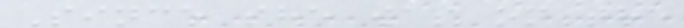Since she was on the
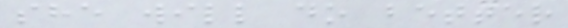she will do better
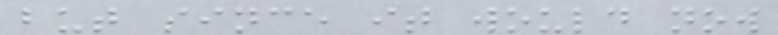but since it would now
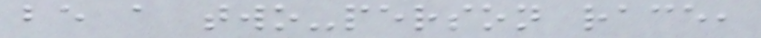be a two-person race,
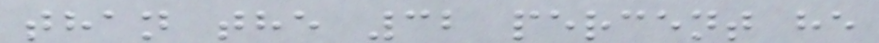than the 32 percent he
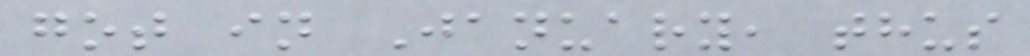got in January, thus
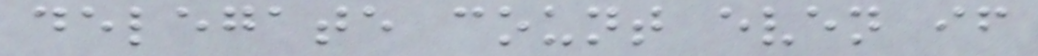delegate count even if
